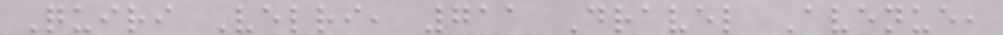Quiri Velri, 711 Dravel Avenue,
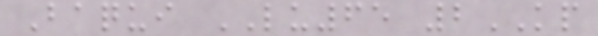Baqui LU65 2KP
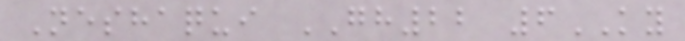Neshaqui GH22 6KY
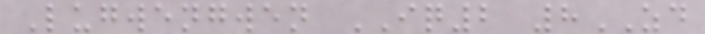Lugwengwen IQ2 8ZD
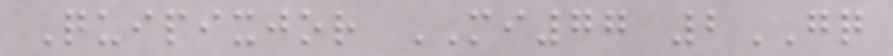Quipixjor MI77 2GQ
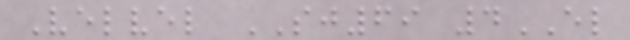Velvel SJ69 4EL
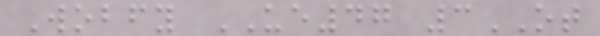Wobfy UE47 3OT
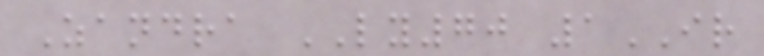Zandra LY70 1IR
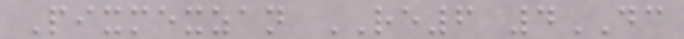Pixmexzan RE6 4DC
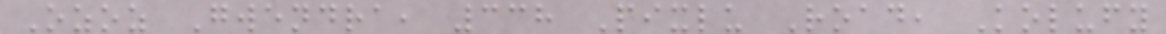Ozoz Gwendra, 338 Pixlu Road, Kolufy
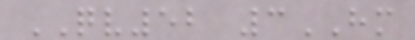QV52 3HM
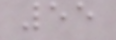55
